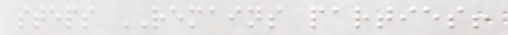steps REMAINS parties!
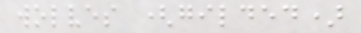wolves (gilded)
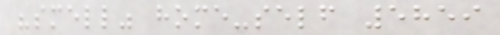"smell" home-self 5859
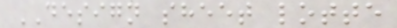DESIGN sheet lotte
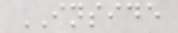INSIDE
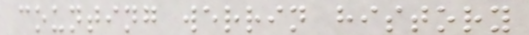counting werrin history
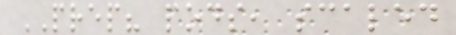PREP? pods, scaled
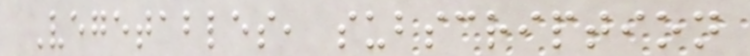Vegetables, subscription
